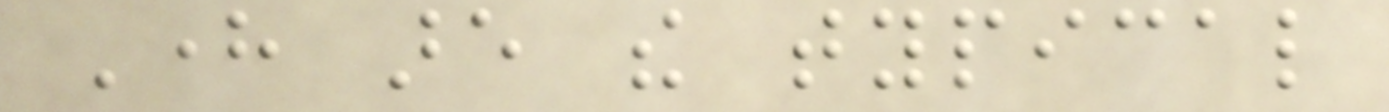Here are the typical
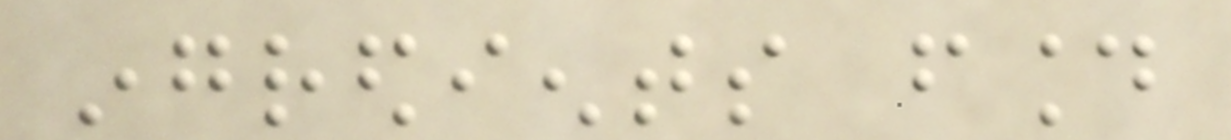ingredients found
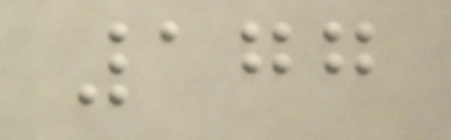177
